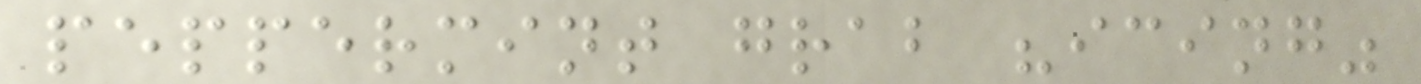peppermint grab "icing"
